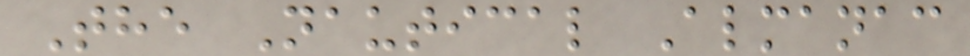The Nautical Almanac
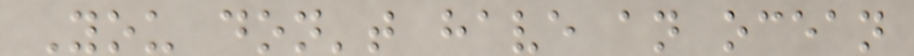You don't have an ocean
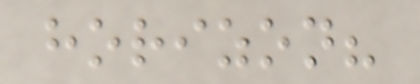horizon?
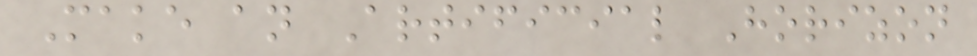Make an Artificial Horizon
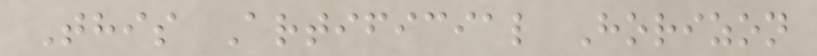This Artificial Horizon
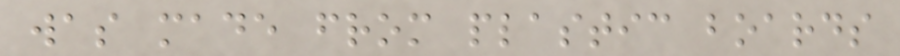was made from plastic boards
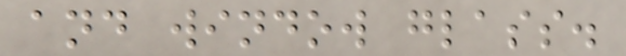and window glass.
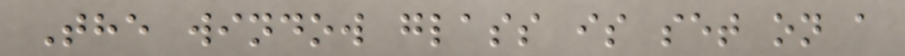The window glass is set on a
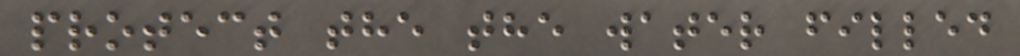protect the the water filled
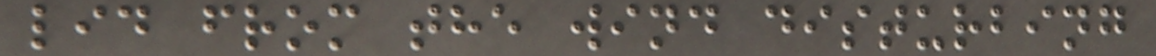lid from the wind disturbing
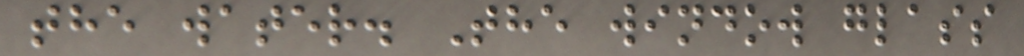the water. The window glass
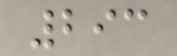293
